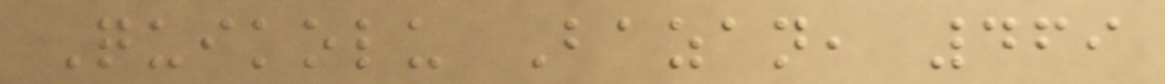Quikolu Bazan, 469
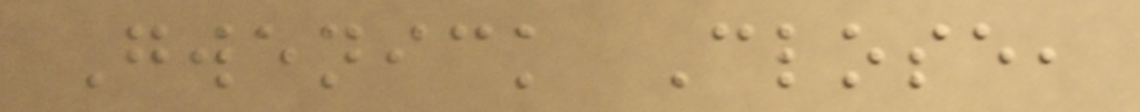Gwenick Close,
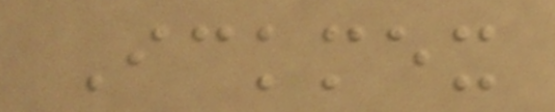Ickmex
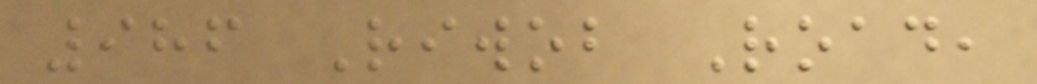986 Riwob Road,
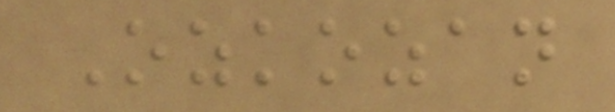Ozkozan
